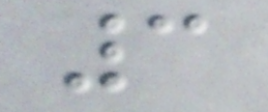3
